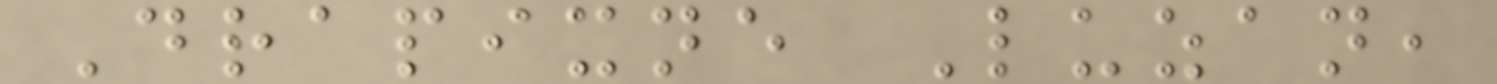Drapixne Luzan,
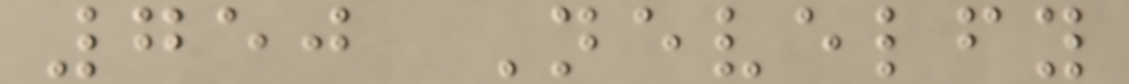750 Nevelfy
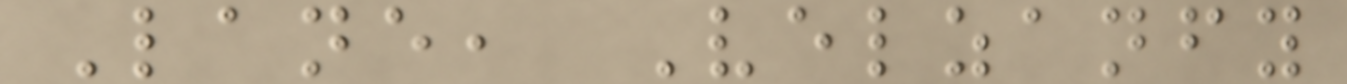Lane, Velzanfy
